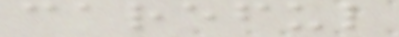careful
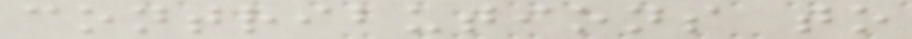contributions to
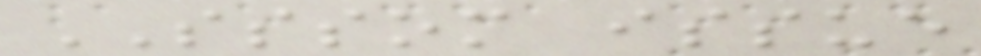SSSOM issue
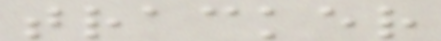tracker
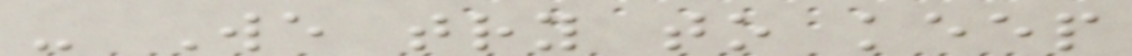- We try to keep
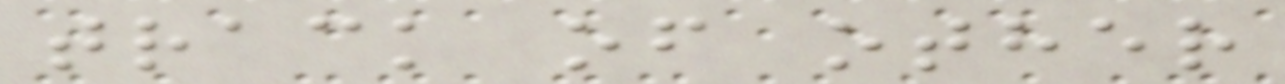track of other
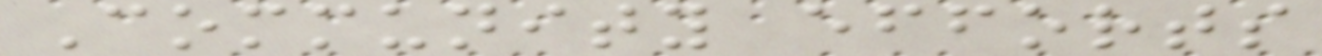Community efforts
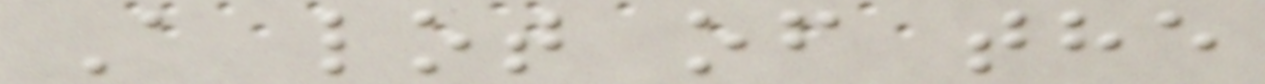A lot of the
